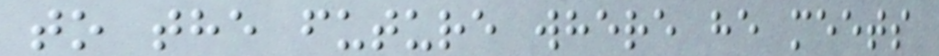to the future where he meets
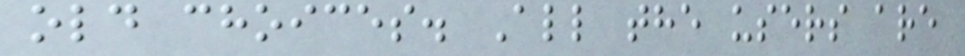old choices. All the users are
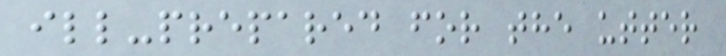ill-prepared for the utter
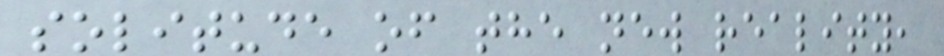solitude of the new reality,
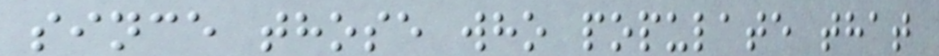since those who populate that
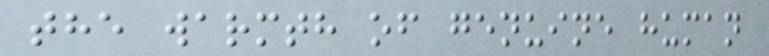the warmth of genuine human
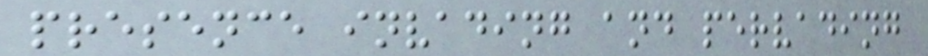presence invading and pervading
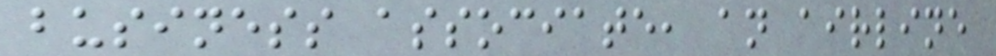business associate, an airline
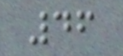46
